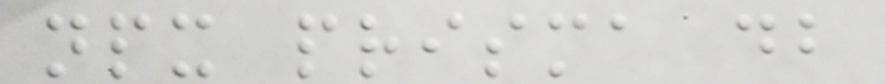npx prisma db
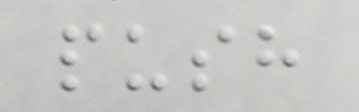push
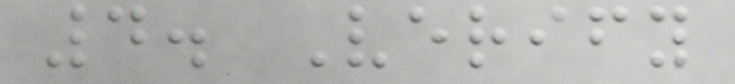4. Verify
